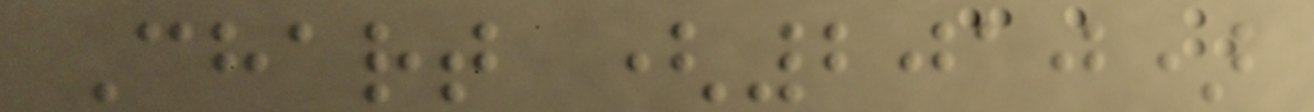Chart (2010)
